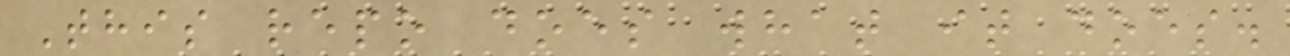This repo does what it does.
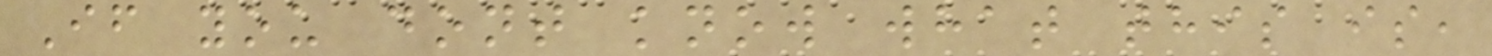If you dont know what this is,
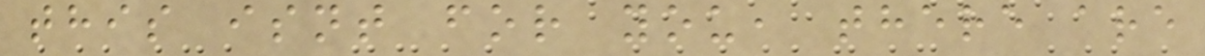this isnt for you, there are
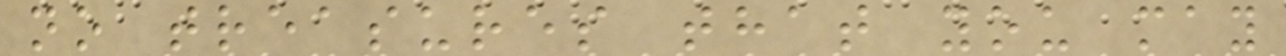no treasures that you may
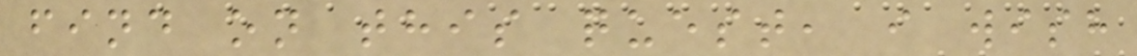find on this quest, i wish
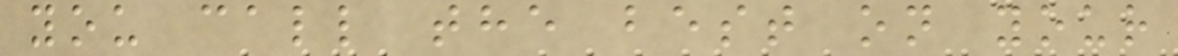you call the best on your
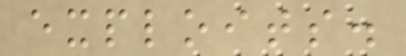exploits.
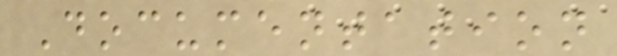Documentation
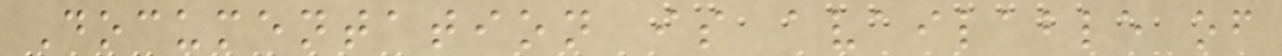Documentation is available of
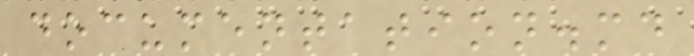documentation.md
